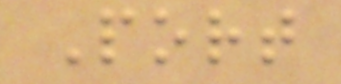Port
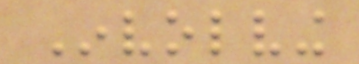Involving
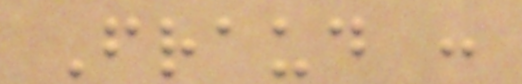Fraud :
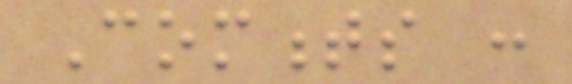Comments :
